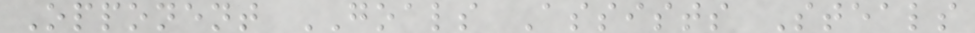Opponent GOALS Assists Steals
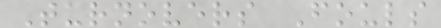Turnovers Fouls
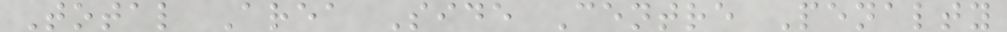Total Area Side Centre Penalty
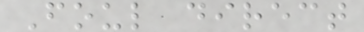Foul direct
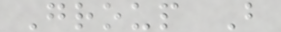Group B
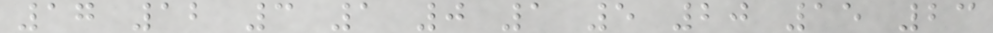17 12 3 1 0 1 5 20 15 23
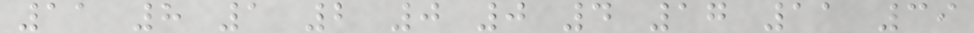11 8 1 2 0 0 4 17 11 39
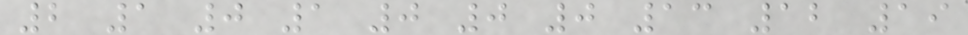2 1 0 1 0 0 0 13 12 19
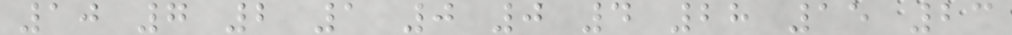10 7 2 1 0 0 4 28 15 23
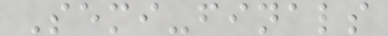Semi-finals
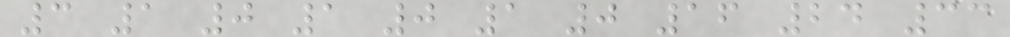3 1 0 1 0 1 0 16 24 33
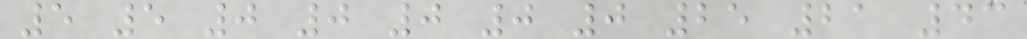5 5 0 0 0 0 0 25 21 43
